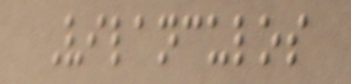Vilanculos
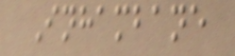Inhambane
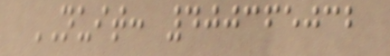NUIT: 400365032
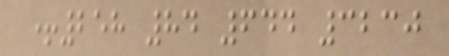+258 84 644 3230
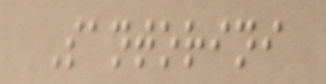Santorini
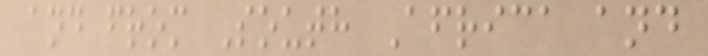and from South Africa and
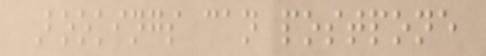Bookings can postpone
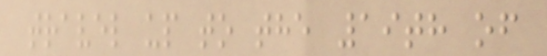travel up to the 19th of
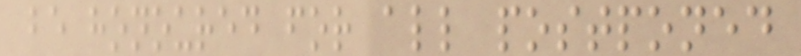be honoured for all postponed
